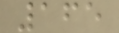165
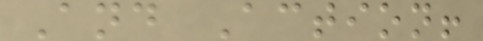And Action!
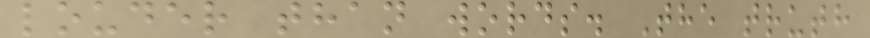louder than words. The truth
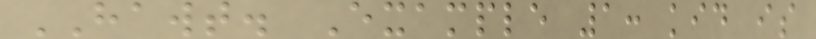HAWT. Example 1: kid is
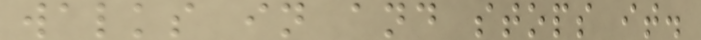walks in and stops it.
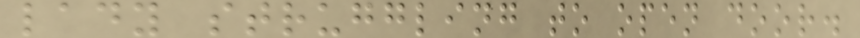lady struggling to open door.
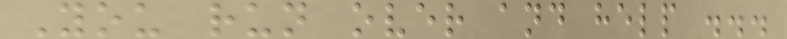You run over and help ...
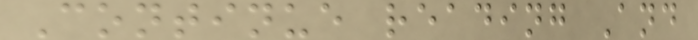Continue reading And
